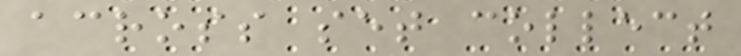across set collect
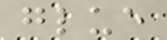glue
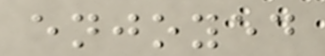enjoyed
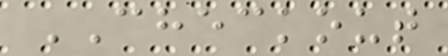CHECKOUT
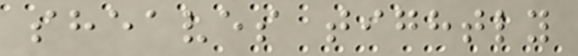sheaves tightly
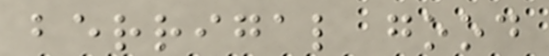berrigal good
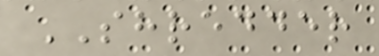SHREDDER
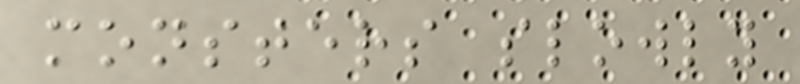monsters slowly
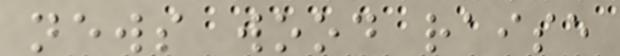news wood raise
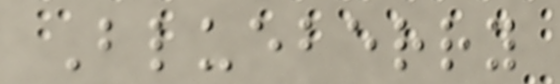Blueberry
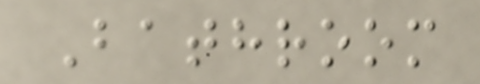Bathroom
